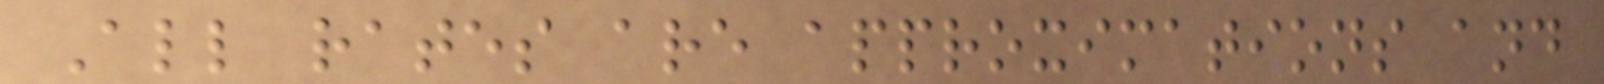All rates are approximations and
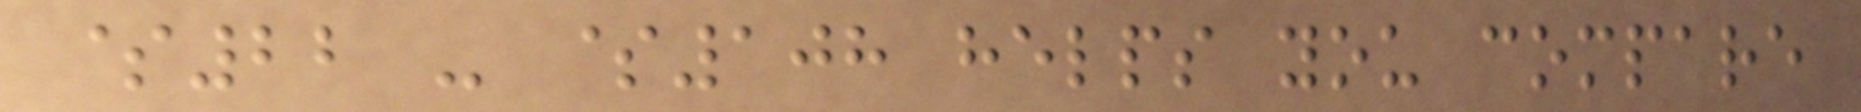$22 - $108 helps you compare
